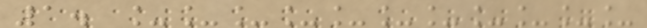1. ___________
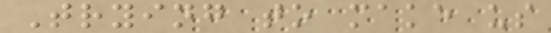Trying to make us
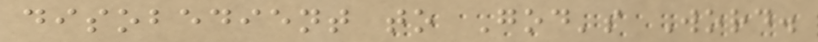disobedient to God's Word.
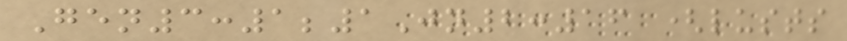Gen3:1;1Jn2:16 (lusts
